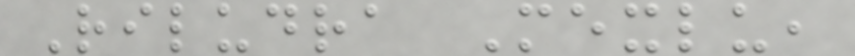Riludra Mexlu,
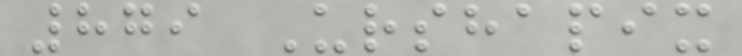879 Urshapix
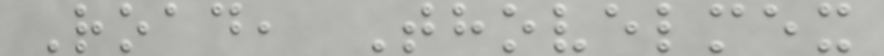Road, Thovelmex
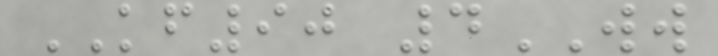KF90 4WW
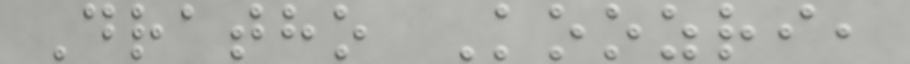Dratho Koozri,
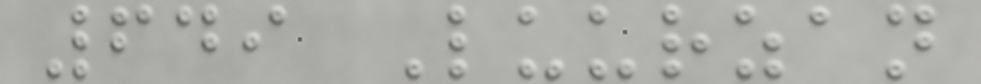649 Luurzan
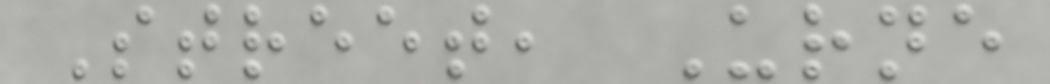Street, Urne
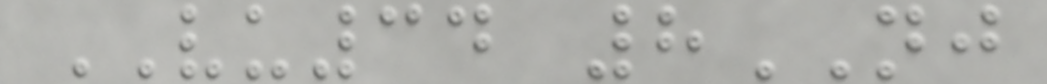VU34 8NJ
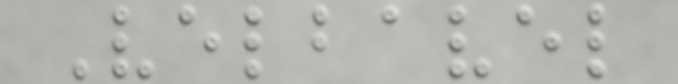Velbavel
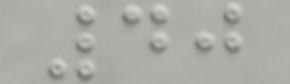40
